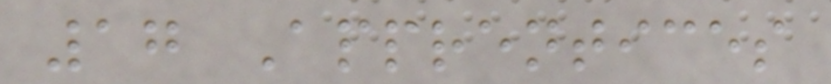17 Apprentices
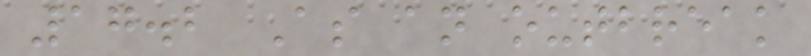17.2 As an outbreak
